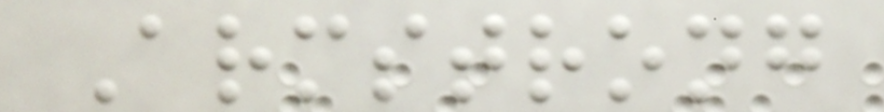Armstrong
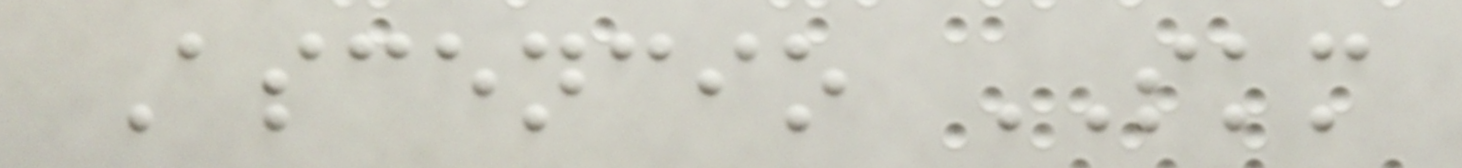Ascencio SKM
